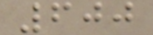600
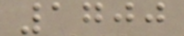1700
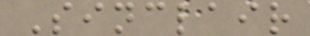Sinclair
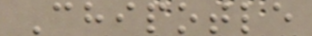Chipotle
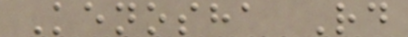Kenosha Rd
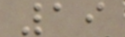19
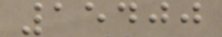15400
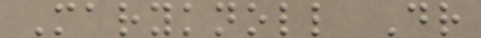Maryknoll Dr
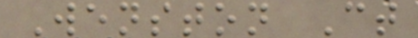Wenston Ct
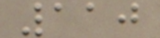110
